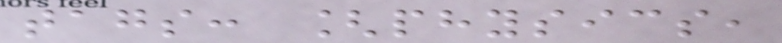tags: [physics,
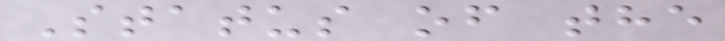Status of the
